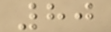80
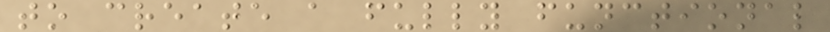to create a fully functional
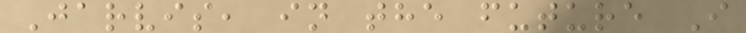Jarvis, in the future I
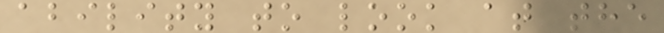ability to look at the
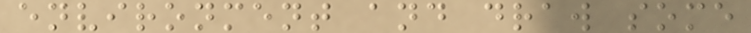environment and draw some
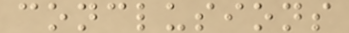conclusions
